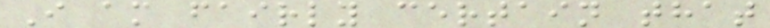I am fairly certain that
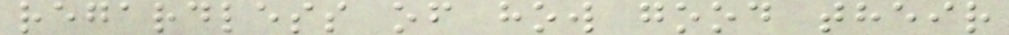regardless of how good their
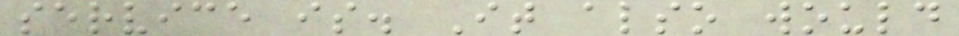service is. It also would
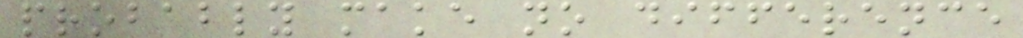probably make no difference
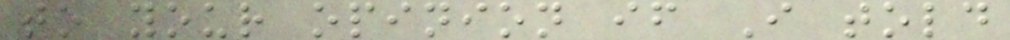to your opinion if I told
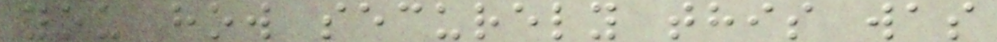you how securely this was
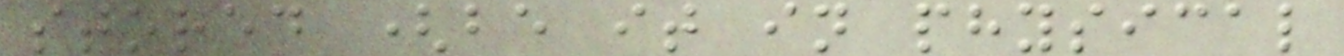stored (be it in physical
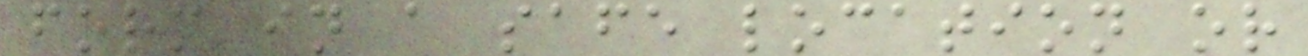form in a safe location or
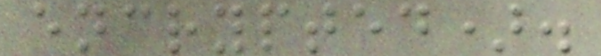encrypted).
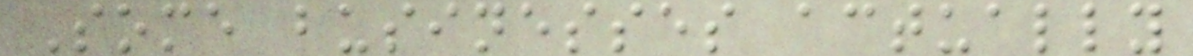Some businesses actually
